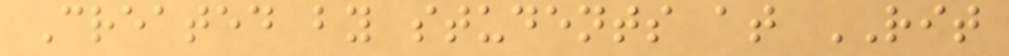Created by students at RIT
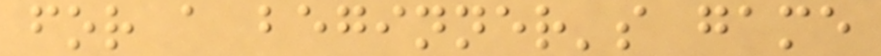for a beginner's game
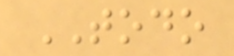TODO
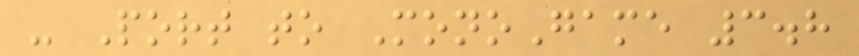- Port to MonoGame 3.8
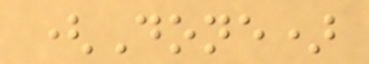(Done)
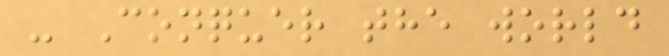- Conquer the world
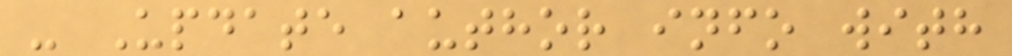- Update author info with
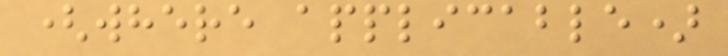(where applicable)
